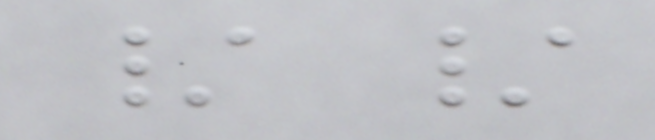/ /
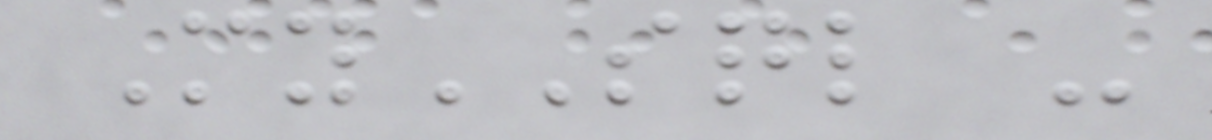MySQL -
